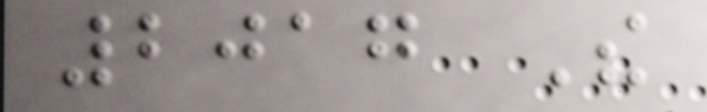2017 The
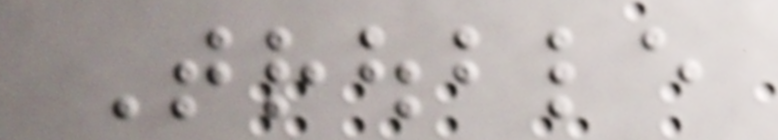Trouble
